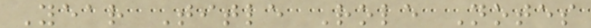Year Title Role Notes
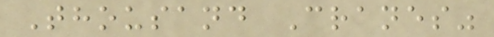Thousand Cranes"
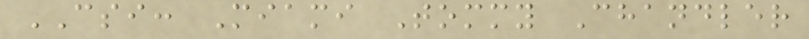CSI: Miami Tommy Chandler
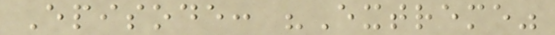Episode: "Extreme"
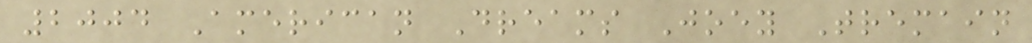2004 American Dreams Joey Tremain
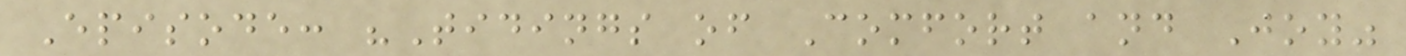Episode: "Tidings of Comfort and Joy"
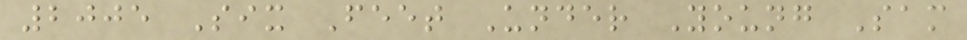2005 Six Feet Under Young Sam
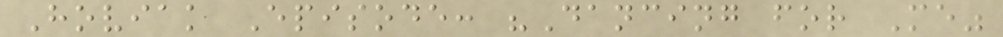Hoviak Episode: "Dancing for Me"
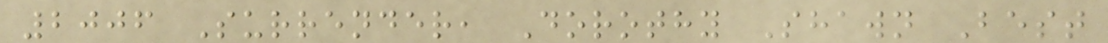2006 Surrender, Dorothy Shawn Best
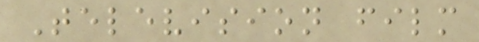Television film
